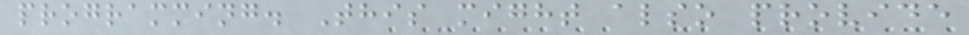programming. This might also provide
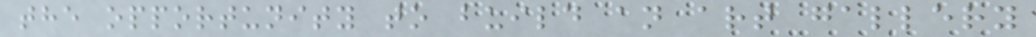the opportunity to build an art gallery
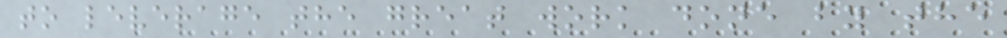to leverage the great work done by the
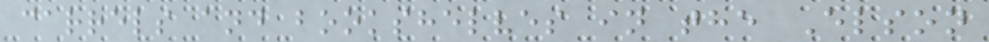carrels and bookshelves in the Elson
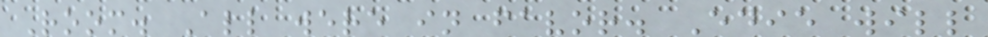Room. All were in favor. Edie will
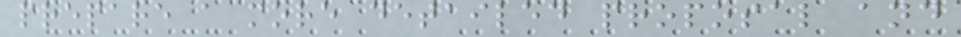prepare a more detailed proposal and
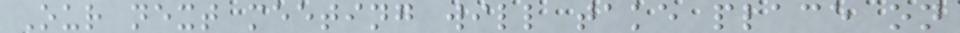Our next meeting will take place on
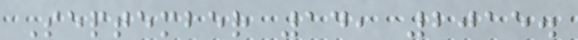September 14, 2015.
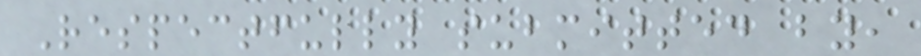Respectfully submitted by,
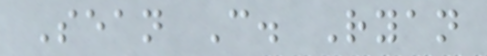Sean C. Ryan
